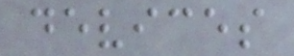devices
